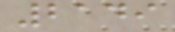2149
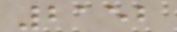2152
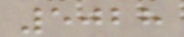5028
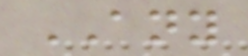ANY
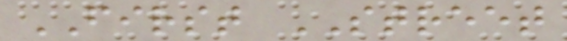FIRST STREET
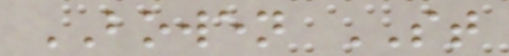BOWEN ST
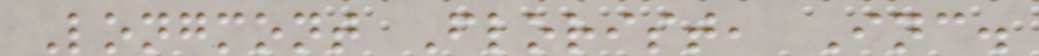Longmont Florist, Inc.
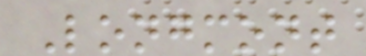Longmont
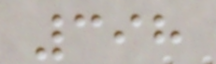398
